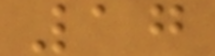17
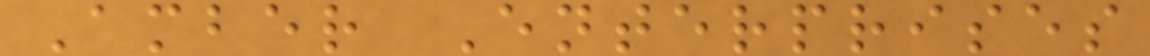Amber Enterprises
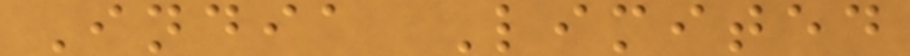India Limited
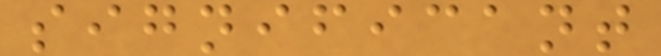significant
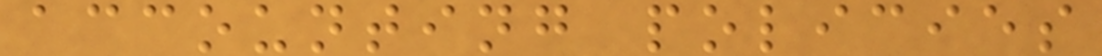accounting policies
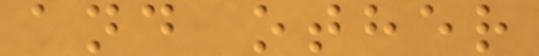and other
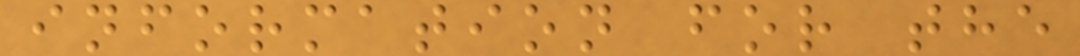information for the
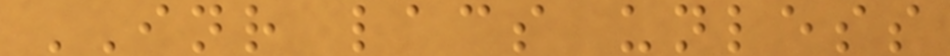INR lacs unless
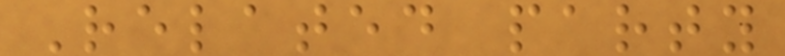Related party
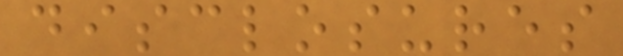disclosures
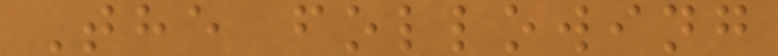The following
